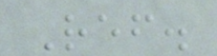Ref.
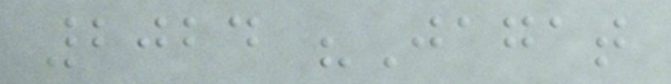2024 "Jagat
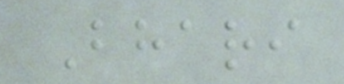Bhari
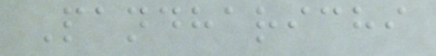Pandharichi
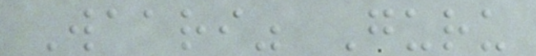Waari" Guru
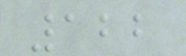122
